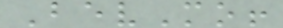BevMo!
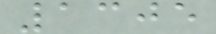1305
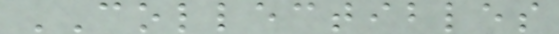COLLECTIBLES
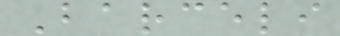Barceli
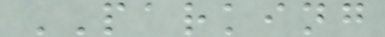PARKING
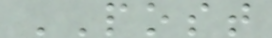POST
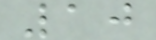10
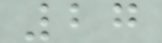27
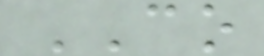CO
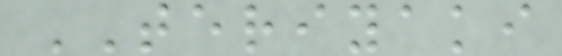TERIYAKI
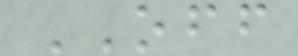OFF
